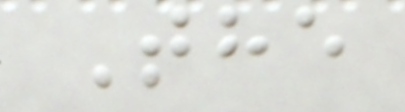The
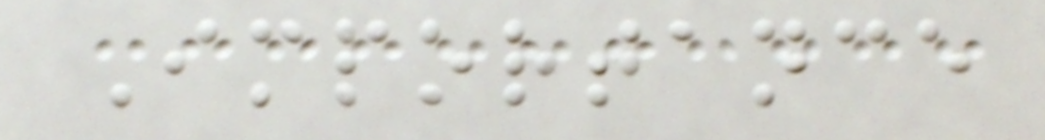Importance
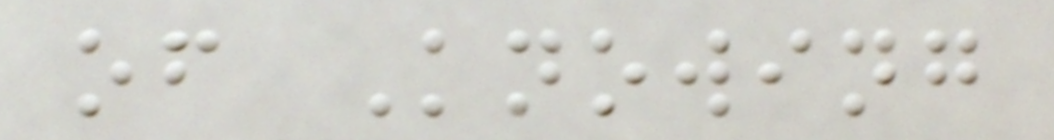of Knowing
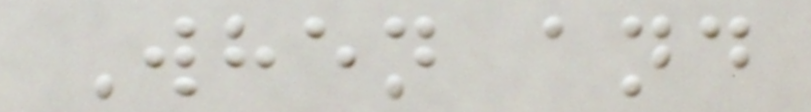When and
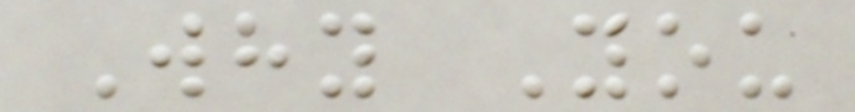Why You
